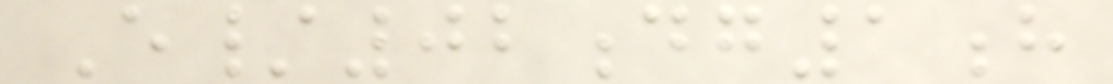E/02dg1h
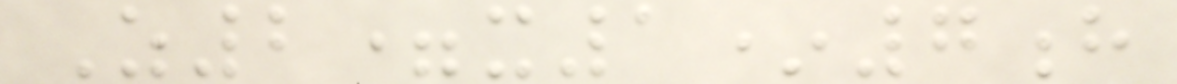Z2=x1*7h
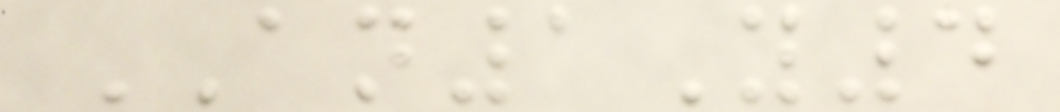AN1Y4
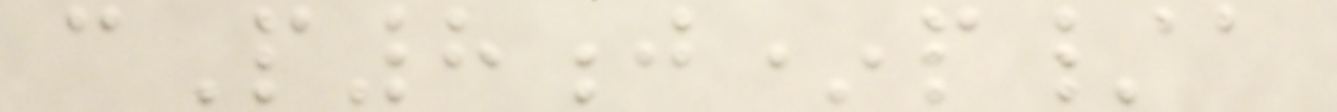cP8j*p/a
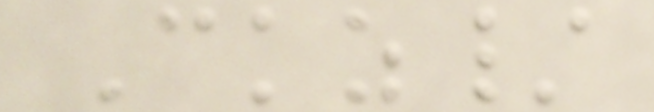Ckz/
